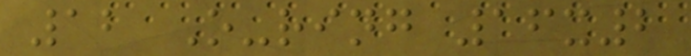12 O-ring 16x2
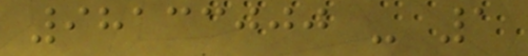98133000 - 1
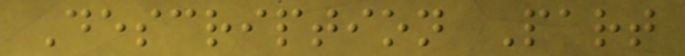Description Part
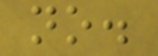no.
